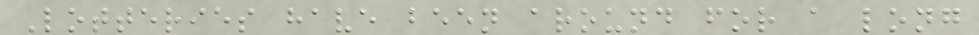Lotteries have been around for a long
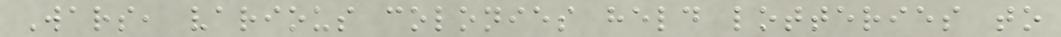Wars, various colonies held lotteries to
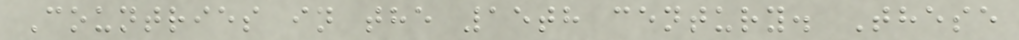Countries in the 15th century. These
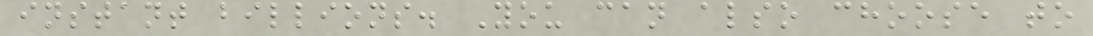instant billions. You can also choose to
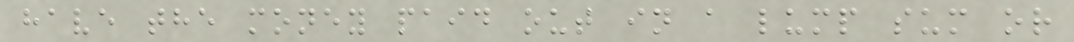have the money paid out in a lump sum or
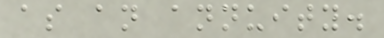as an annuity.
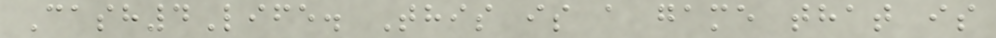Cash4Life. This is a game that is
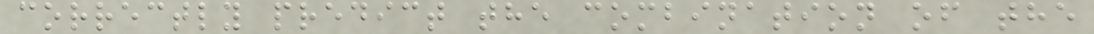correctly predict the combination of the
